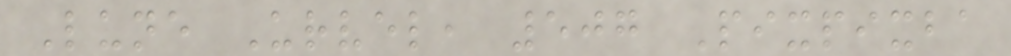Lune Urvel, 507 Pixpixba
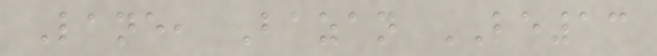Lane, Bazan BE13
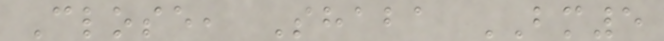Close, Shaba BM5
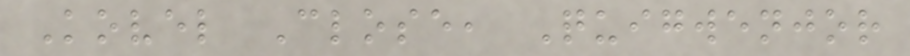Kovel Close, Quigwenjor
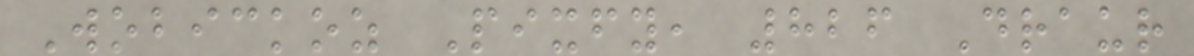Wobickoz Pixfy, 826 Draur
